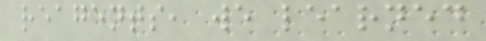reagents, we learned
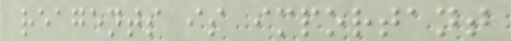reagents is important
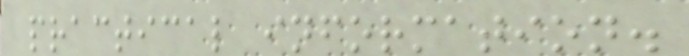practical information.
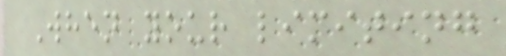When your limiting
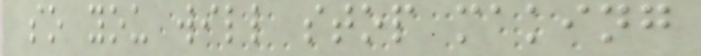so you will stop making
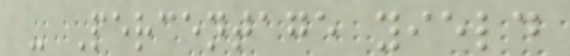- Percentage yield
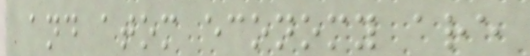and atom economy are
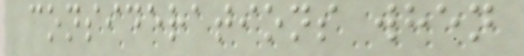considerations when
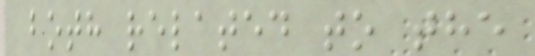both related to the
